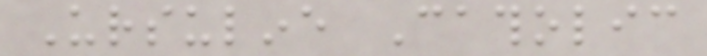Ursuline Catholic
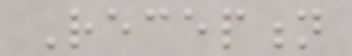Reception
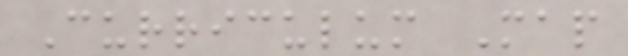Curriculum Map
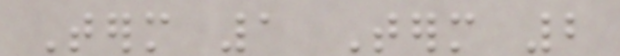Term 1 Term 2
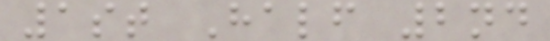1st Half 2nd
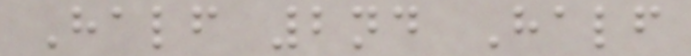Half 2nd Half
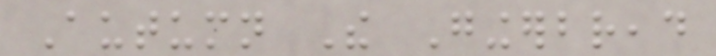Autumn The Gingerbread
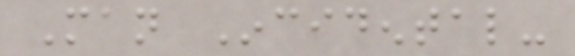Man Incidental-
